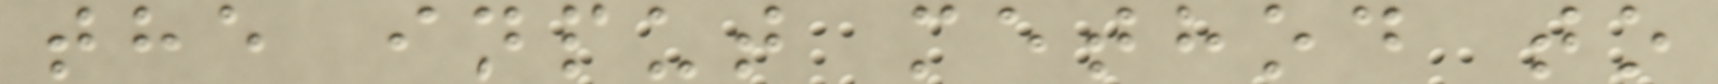the input method to
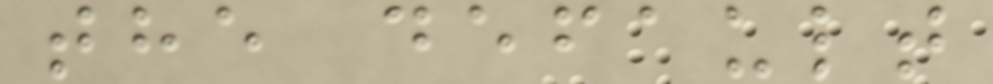the default
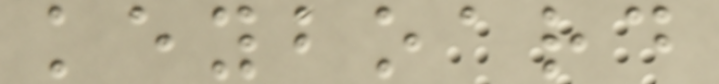keyboard
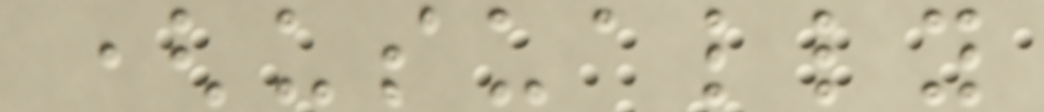(usually
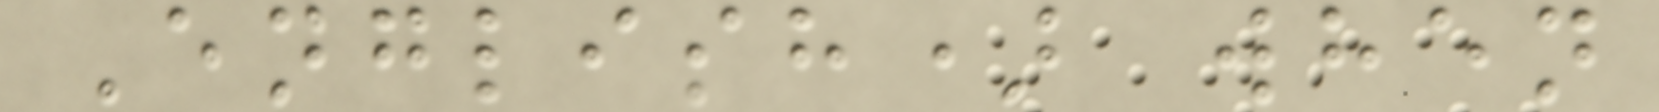English) when
